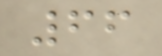66
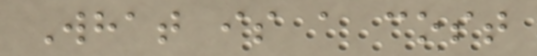What is a cost
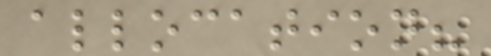allocation?
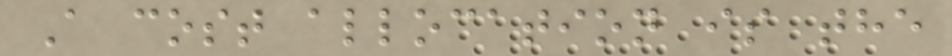A cost allocation is the
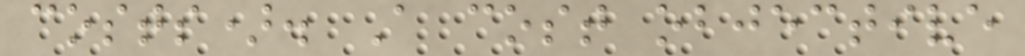costs). A cost objective
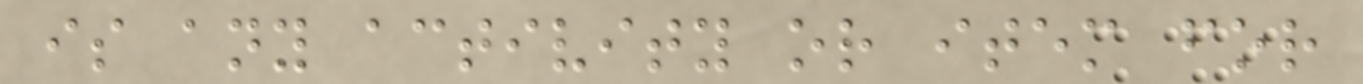is any activity or item for
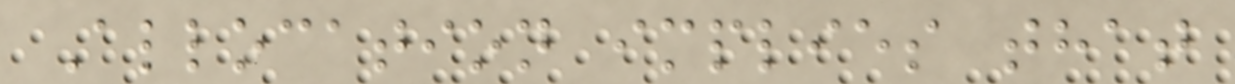Allocation implies that
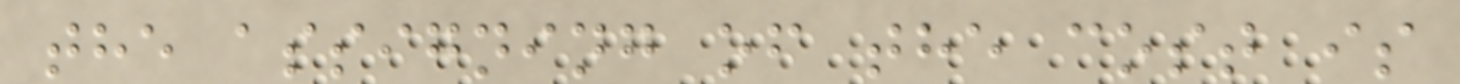the assigning of the cost is
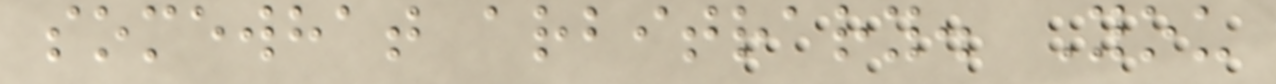somewhat arbitrary. You
